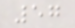57
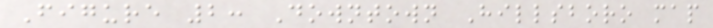Figure 2: Downtown Hillsboro map
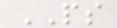PS
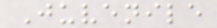Juvenile
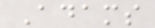Adams
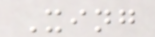Xing
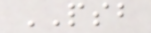PSB
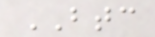BTC
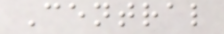Central
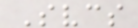Svcs
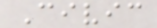Civic
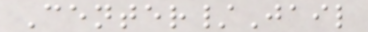Center/Jail
